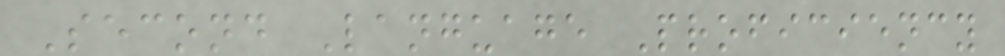Second Language Proficiency
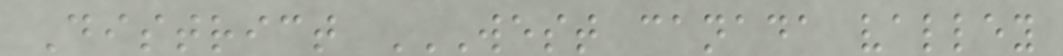District WEST CANADA VALLEY
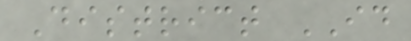District ID
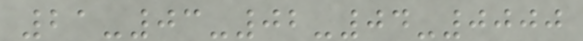21-03-02-04-0000
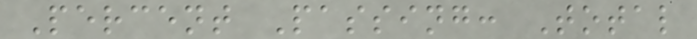Percent Passing: Total
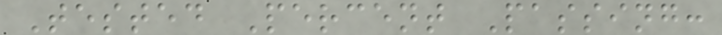Tested Percent Passing:
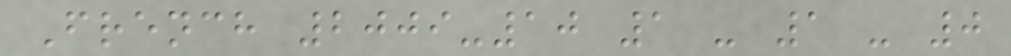French 2009-10 1 - 1 - 0
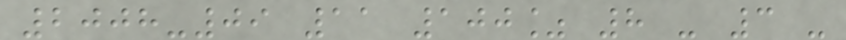2008-09 11 100% 8 - 3 -
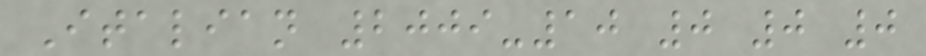Italian 2009-10 0 0 0
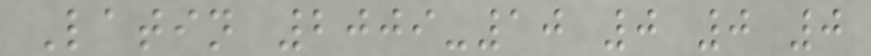Latin 2009-10 0 0 0
